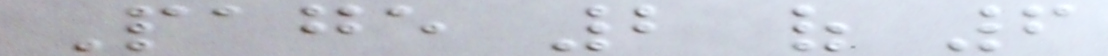Page 2 of 6
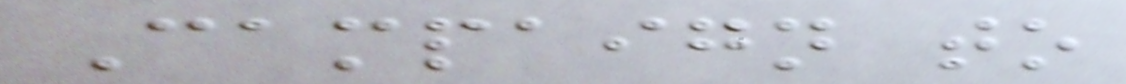Campaign to
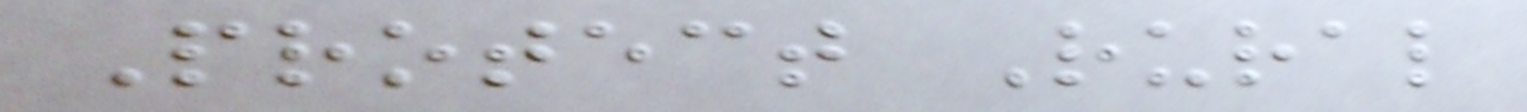Protect Rural
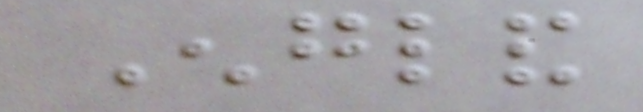England
